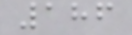186
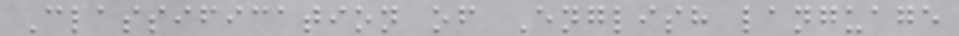Classification of English language
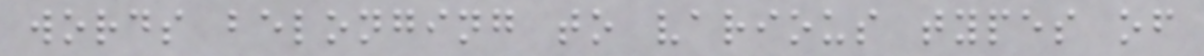words belonging to various types of
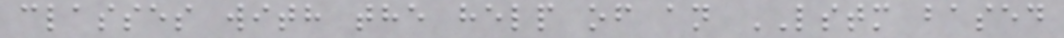classes with the help of an LSTM based
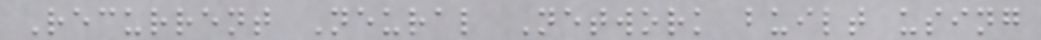Recurrent Neural Network built using
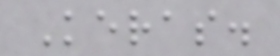Keras.
